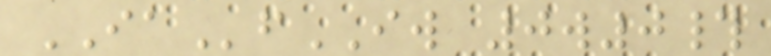IAfIW 0w0#
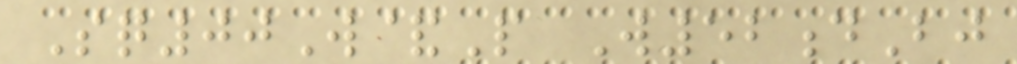Sq00W&P W52dBj
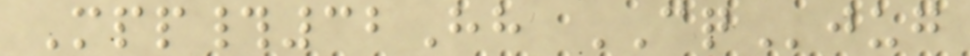Mpp#32Hh CQjug
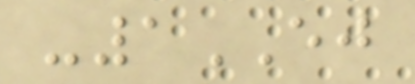-1EJ
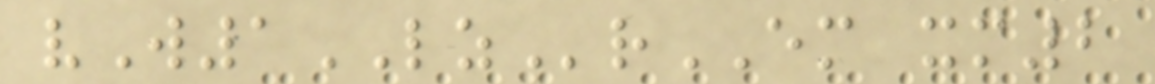vW1LZrEM xm2
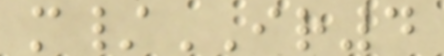m/IR4
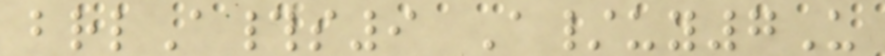brlA#s9 A/uy7U
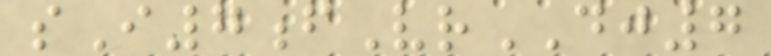sI7fVrDJ7
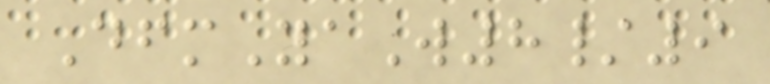DfmYaW8/9
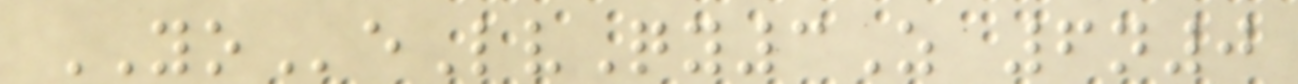YOeLvQy3Z 6n0
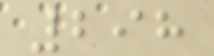298
